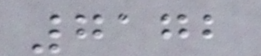7172
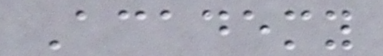Academy
